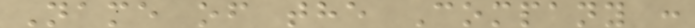Name of the Company :
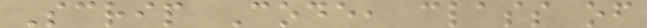Scrip Code, class of
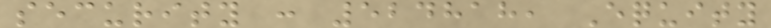security : 524818, Equity
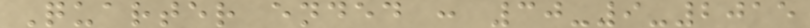Quarter ended : 30-9-2015
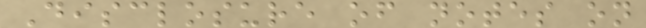Disclosure of notes on
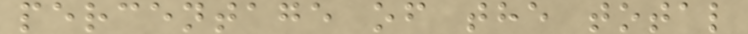percentage of the total
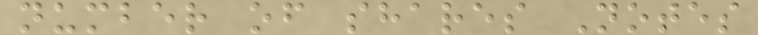number of shares Notes
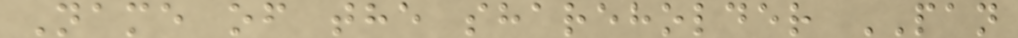Name of the shareholder PAN
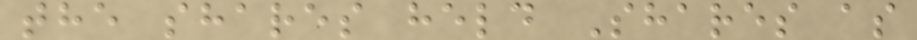the shares held Shares as
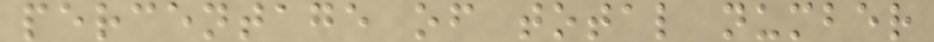percentage of total number
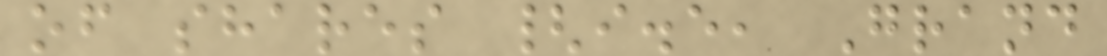of shares {i.e, Grand
